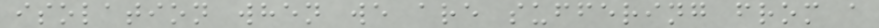isolation when we are suffering from a
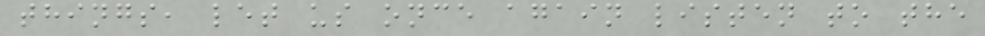things, let us once again listen to the
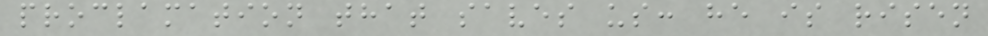proclamation that saves us: he is risen
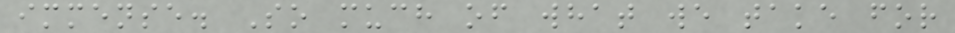immense. So much of what we take for
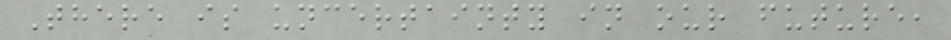There is uncertainty in our future,
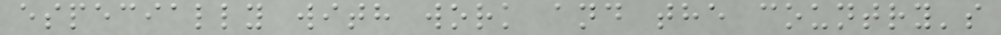especially with work and the country's
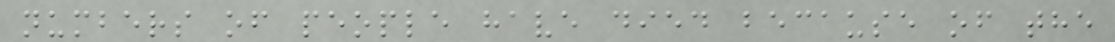numbers of people have died because of the
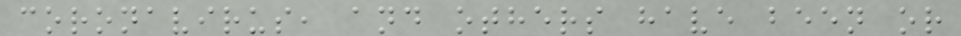coronavirus, and others have been or
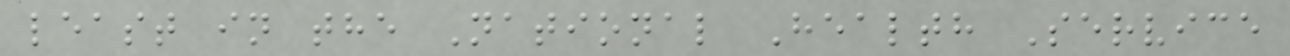least in the National Health Service
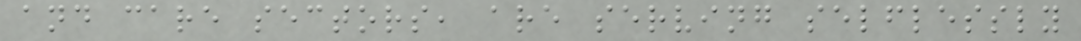and care sectors, are serving selflessly
